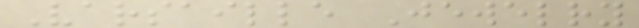Varsaille Jewelry
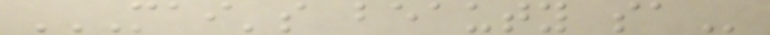MAI'S BEAUTY SA
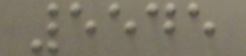5545
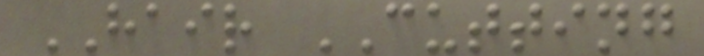HAIR CUTTING
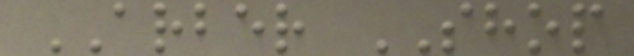ARBER SHOP
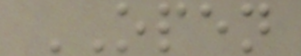OPEN
